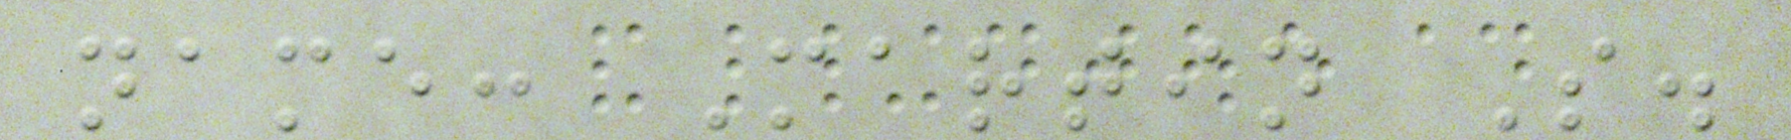name: Martin S.
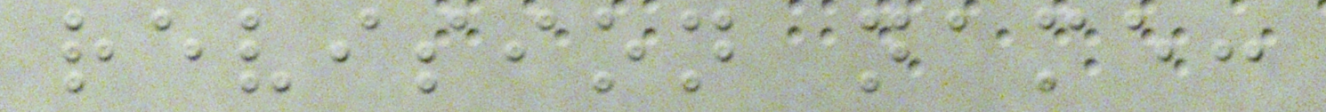revision name:
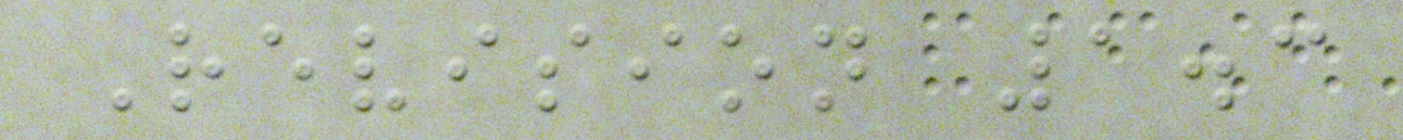Revision 1.3
